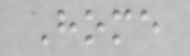Home
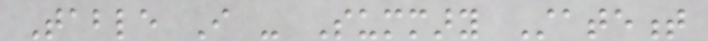Table I - Summary Statement
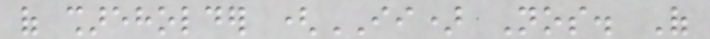of shareholder (II) Nos. Of
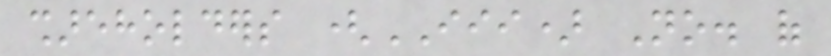shareholders (III) No. of
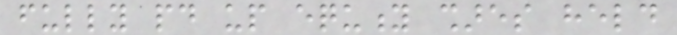fully paid up equity shares held
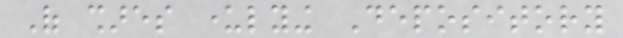Of shares underlying Depository
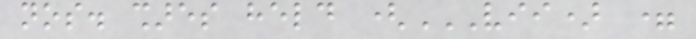nos. shares held (VII) =
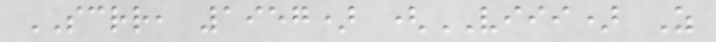SCRR, 1957) (VIII) As
